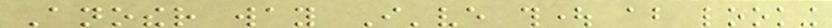Another way I've thought about looking
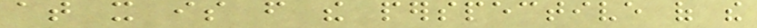at it is from the perspective of the
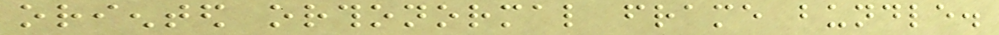oriented orthonormal frame bundle.
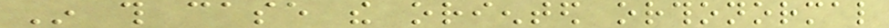In this case the oriented orthonormal
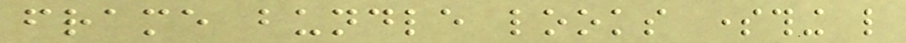frame bundle looks something like
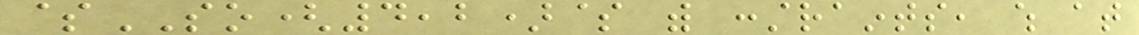$SO(4,2)$ with constraints, which at
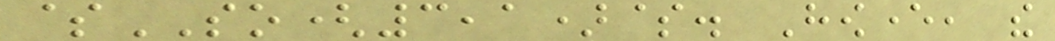$SO(3,1)$. However, the
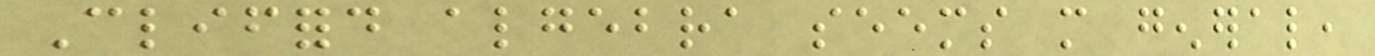Clifford algebra seems more general,
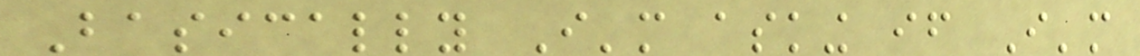Basically I'm asking if I'm
